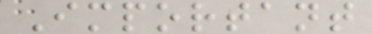Important
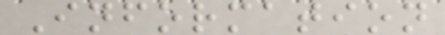Information
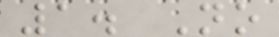1. No
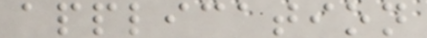application
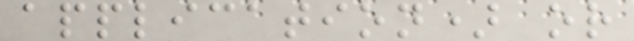application) or
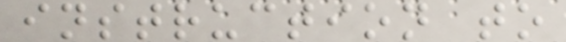instruction to
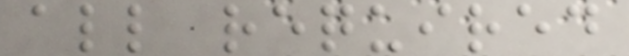all required
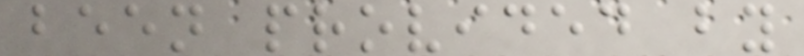been provided by
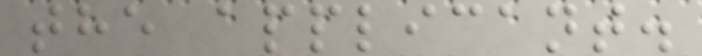the applicant.
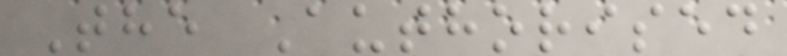The Authorised
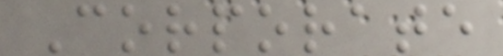Corporate
